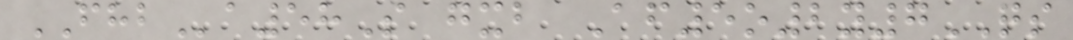FHBa58S gxb Af5o2y7QS
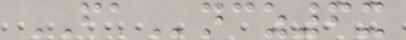FAncz6x
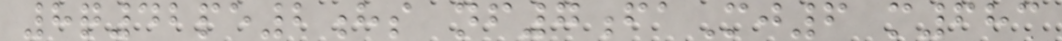8q42pe2hs nf7faMj6 m683
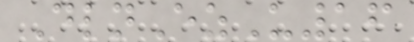DlnEzU16
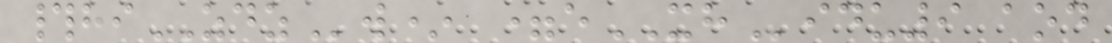#hiZDZw* =eXHidu9 aod
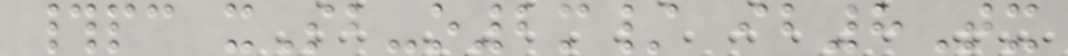#pc xSb-o2m/ ib8Tx
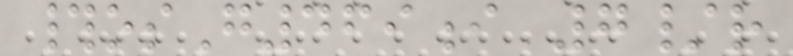#osG469i 7/r
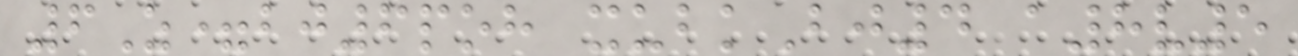6Z=bj6poh xubkBj4 a8v5
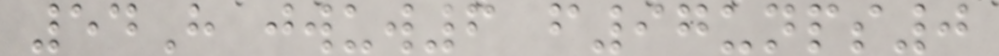54H jwuw6 f97unps0
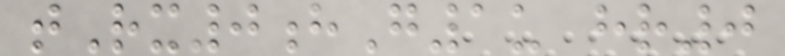tRx0hG1u hr0
